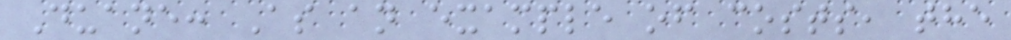Duane: As an example of costs, the
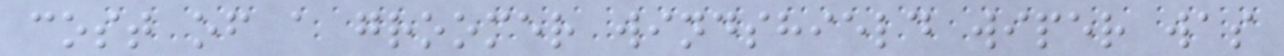cost of a groomer windshield wiper was
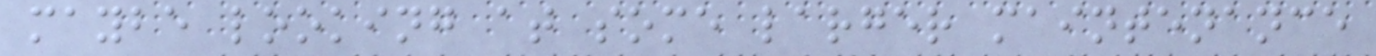maybe looking at some larger maintenance
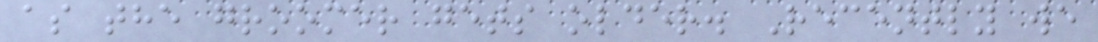as the groomer gets older. Recently we
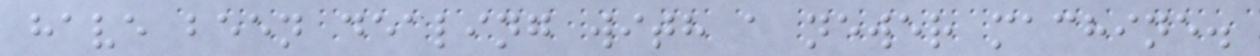have been dealing with a newer machine.
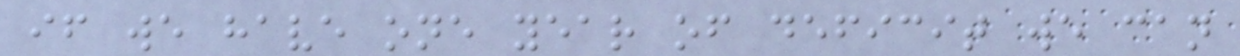if we have one year of deficit we can
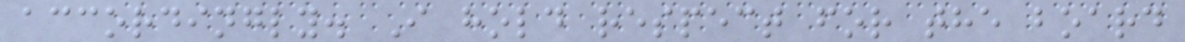accordingly. I hold respect for the board
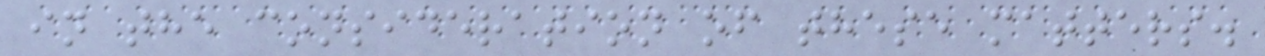in the consideration of these matters.
